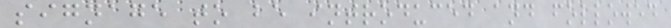signage to be introduced and followed
